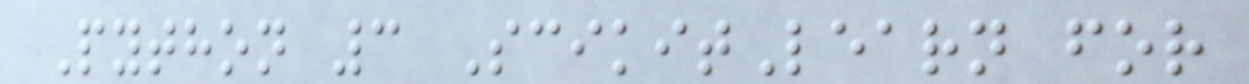Python 3 ScikitLearn for
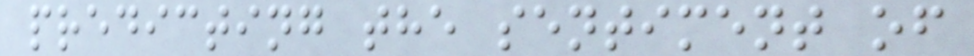predicting the sentiment of
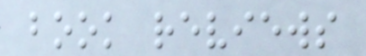book reviews
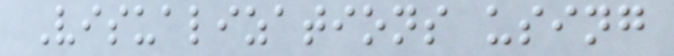Visualizations using
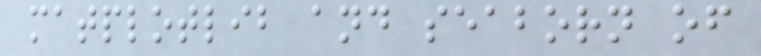matplotlib and seaborn of
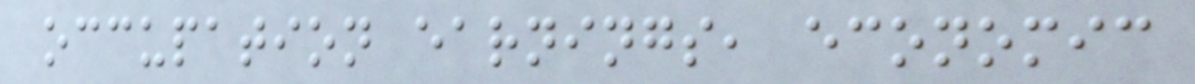occupation earnings, economic
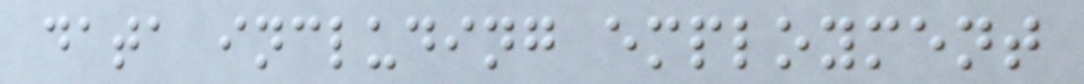data including employment
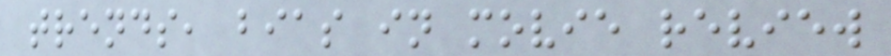trends, bias in movie review
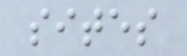sites
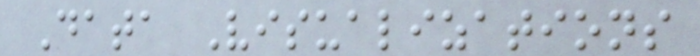Data Visualizations
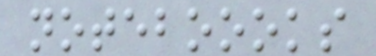noteboooks
